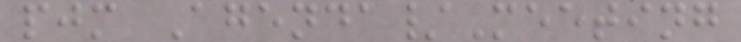pjm Agenda/Meeting
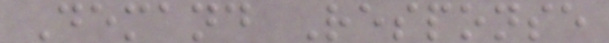Demand Response
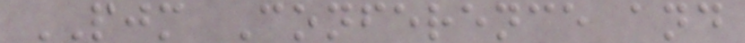PJM Conference and
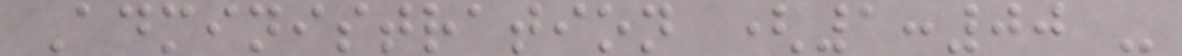Administration (1:00 -
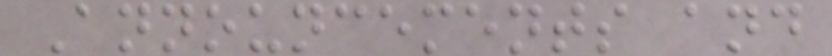Announcements and
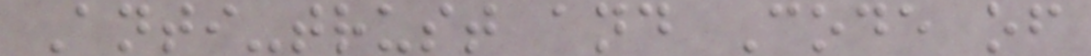Anti-trust and Code of
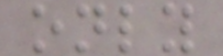only
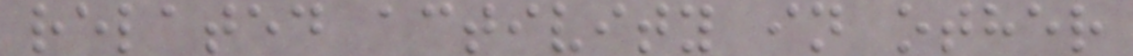related activity in other
